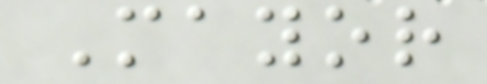Mayor
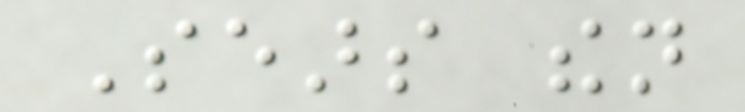Sears then
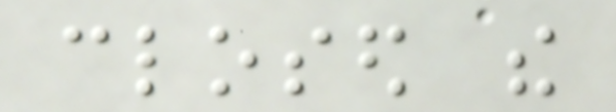closed the
